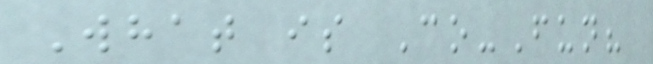What is Co-Fun?
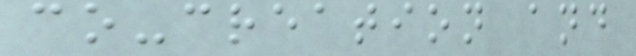co-creation and
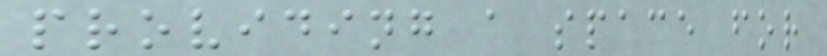providing a space for
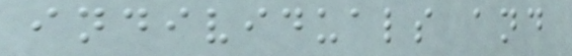individuals and
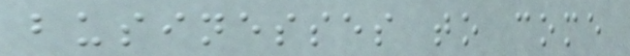businesses to come
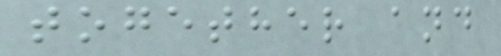together and
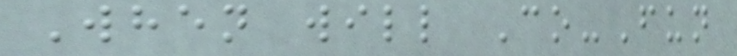When will Co-Fun
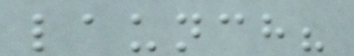launch?
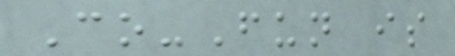Co-Fun is
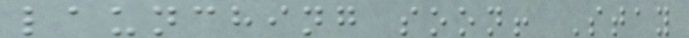launching soon! Stay
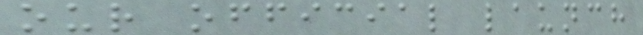our official launch
